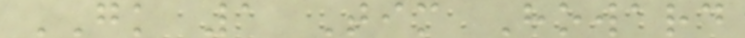GK 1 Tim Howard
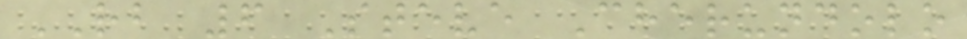RB 6 Steve Cherundolo
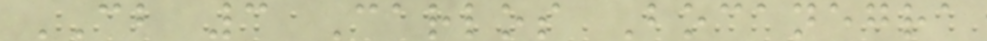CB 3 Carlos Bocanegra
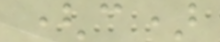(c)
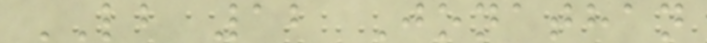LB 12 Jonathan
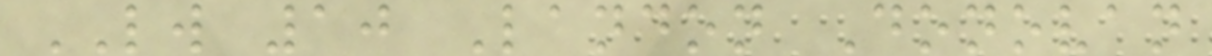LW 10 Landon Donovan
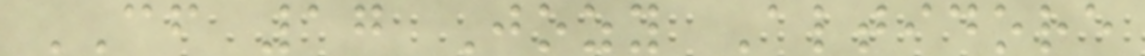CF 17 Jozy Altidore
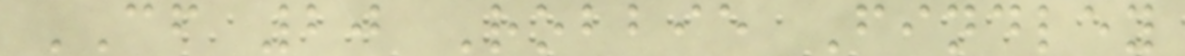CF 20 Robbie Findley
